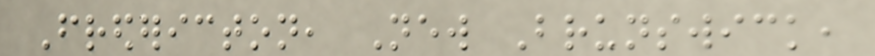Fredericton, New Brunswick,
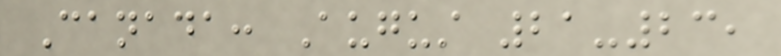Canada: August 21-23,
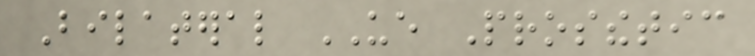Bilateral UE Prosthetic
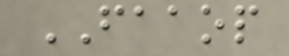FAAOP
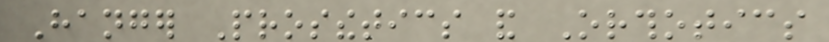Hanger Prosthetics and Orthotics
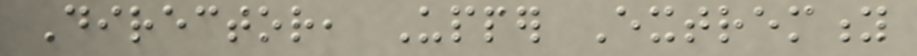Director, Upper Extremity
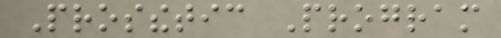Prosthetic Program
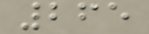265
